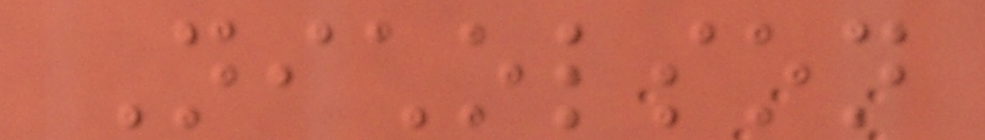Nicholson
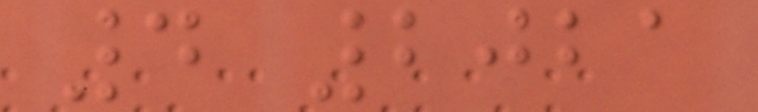4 2021
